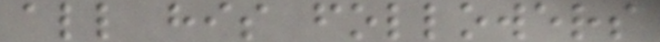all his followers
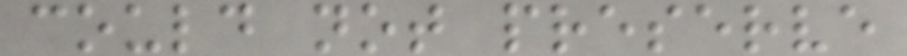could not preserve
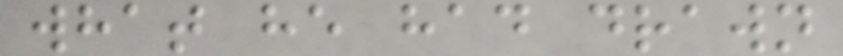what he had drawn
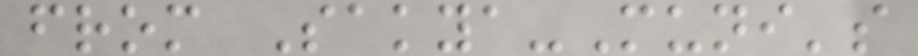from Sakya-Muni's
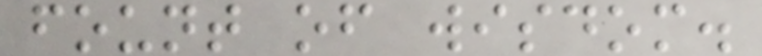fount of wisdom.
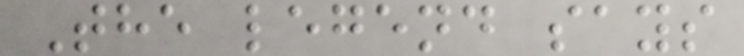The legend says
